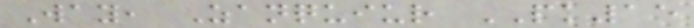Way, Zanquiur PK15
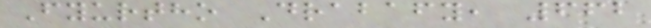Fyurtho Drabafy, 662
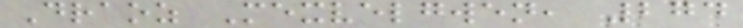Draoz Mexvelgwen, 274
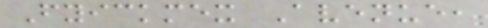Fyickmex Avenue,
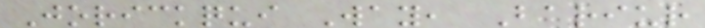Jorickqui Way, Bariur
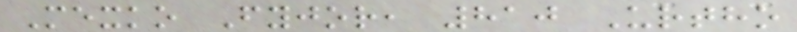Mexko Fyjor, 810 Urtho
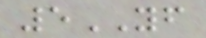5YF
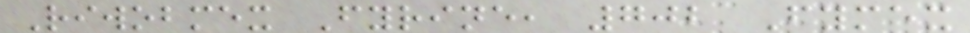Riwobmex Fyrine, 702 Fymex
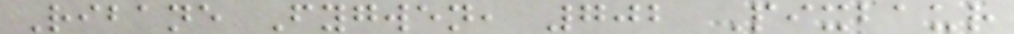Ribane Fygwen, 702 Pixbaur
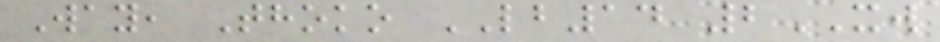Way, Thoko LB14 2XW
